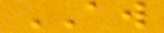AW
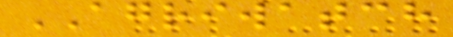AGRIWATCH
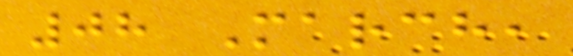08 March,
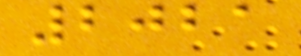2021
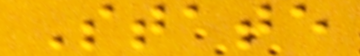State
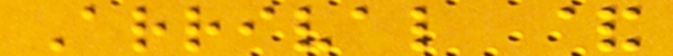Arrival &
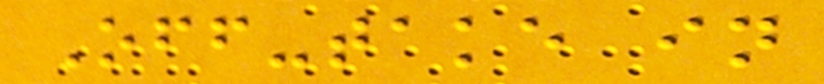Off-take in
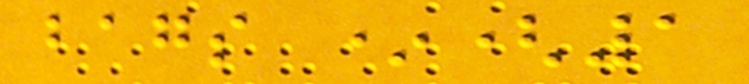bags *(1
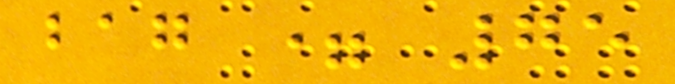bag = 75
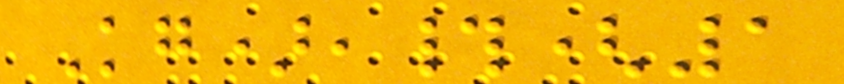Kg),#(1
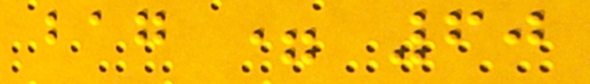bag = 60
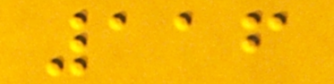116
